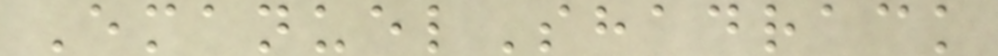EmanuelShadrack
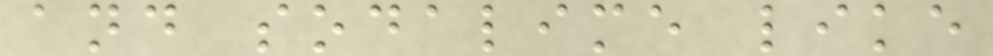and sodalime like
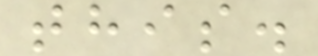this.
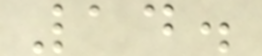14.
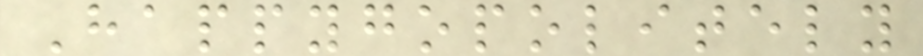Happygopolitely
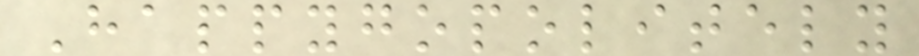Happygopolitely
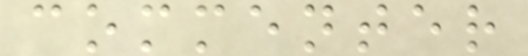commenter
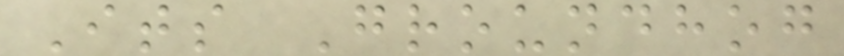Its Groundhog
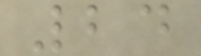24
